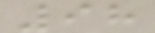98
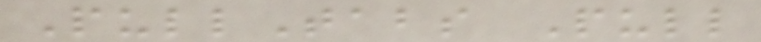PullTabs Pull
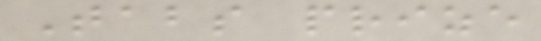Tabs prize
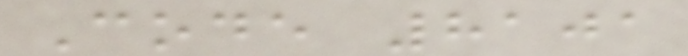Code 8101
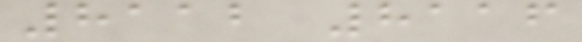8112 8116
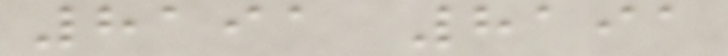8191 8191
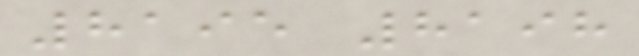8195 8198
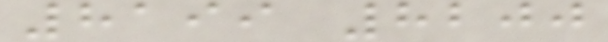8199 8200
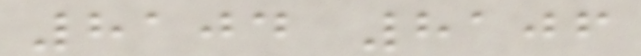8104 8106
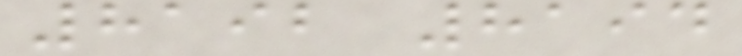8192 8194
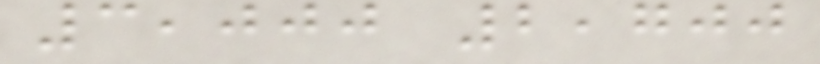3,000 2,700
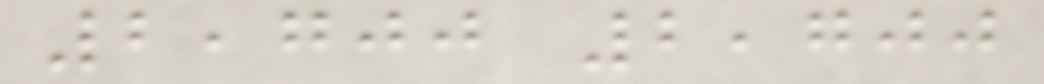2,700 2,700
